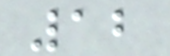12
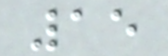15
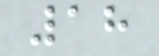18
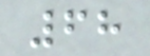68
